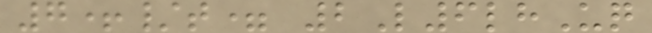7+/t= 2L6lhUq
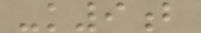-k9b
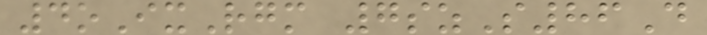4oIxRgm 7szS86D
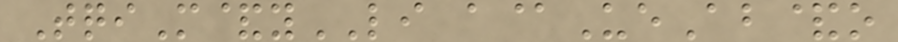TqiM&yLI a@UeAb&o
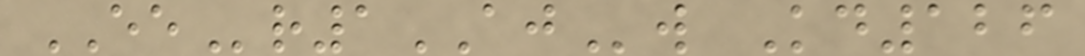EEr1AJw Kd126
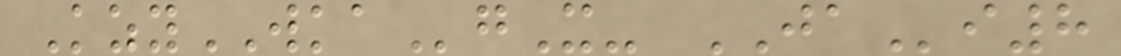KzyWKAgX- JAi8
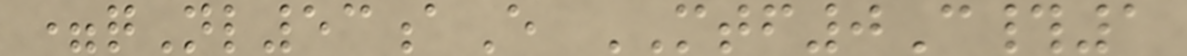=qNl53aE MTF0C#1
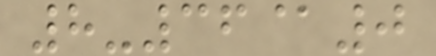8-36@0
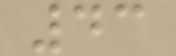43
